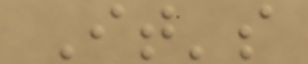It's
